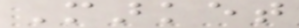Market
